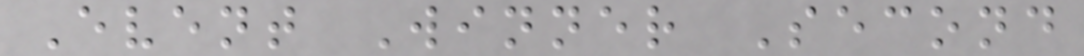Event Winner Second
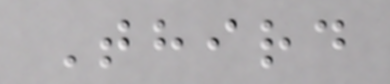Third
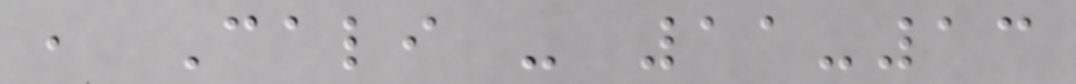, Cali - 11-13
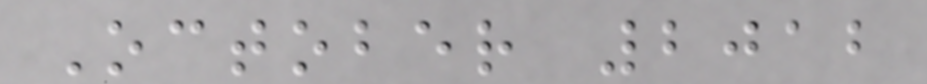October 2012
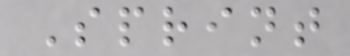Sprint
